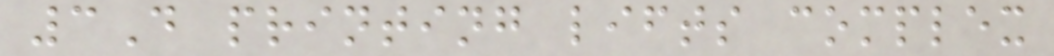3D printing lifts complex
